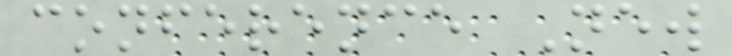conference New
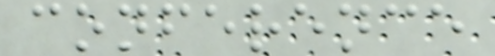conference
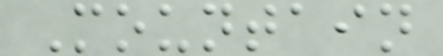Mountain
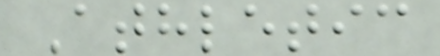Athletic
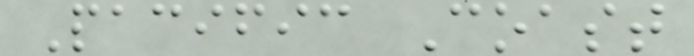Pacific Coast
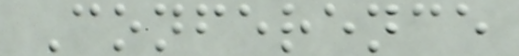Conference
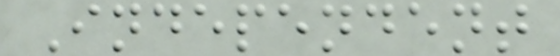Independent
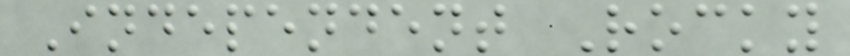Independent Rocky
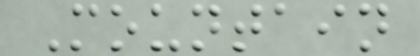Mountain
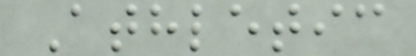Athletic
